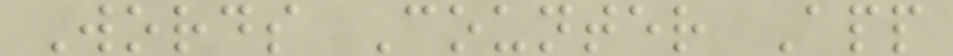Words Counter App
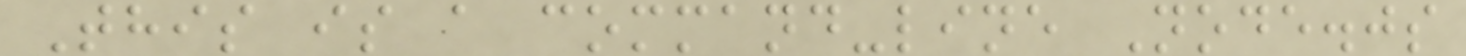This is a command-line Node.js
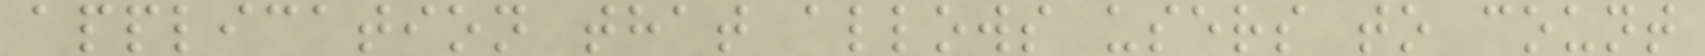application that allows users to count
